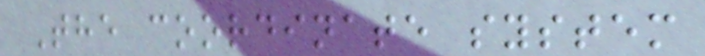The coordinate system
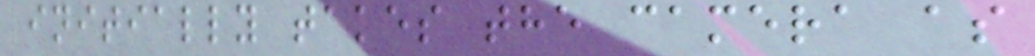initially takes the camera as
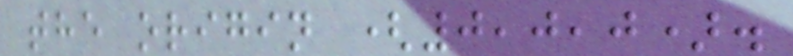the origin (0,0,0).
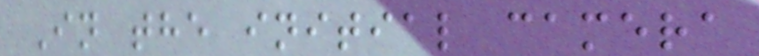In the initial camera
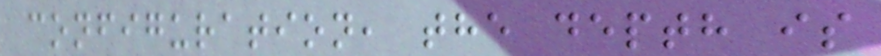configuration, the depth is
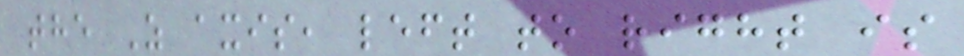the Z axis, left to right is
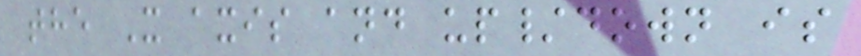the X axis and up/down is
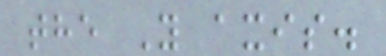the Y axis.
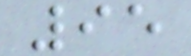95
